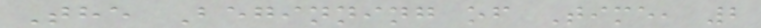The Beginning of Time, 2
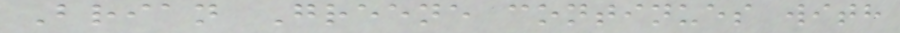Brian Greene continues with
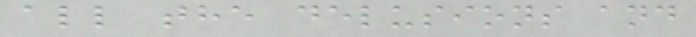all the delusions and
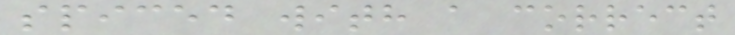spiced with a correct
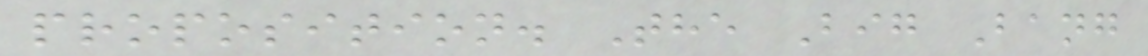proposition. The Big Bang
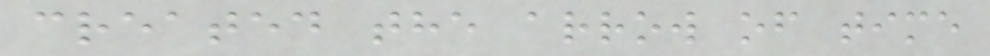created the arrow of time
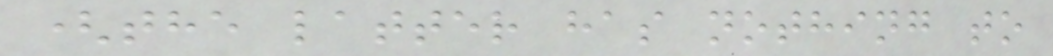(the latter has nothing to
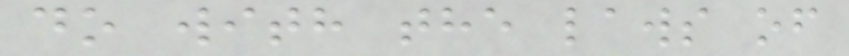do with the laws of
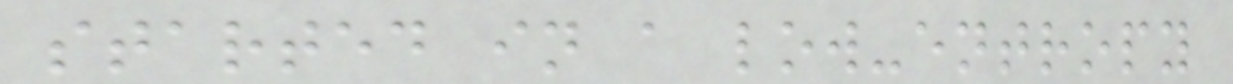started in a low-entropy
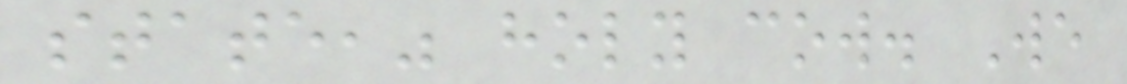state," holy cow. We
